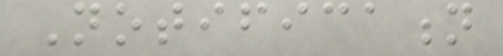Notification
